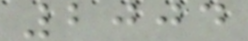2004
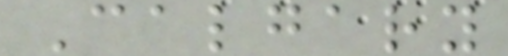Calgary
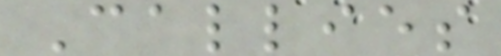Callies
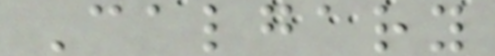Calgary
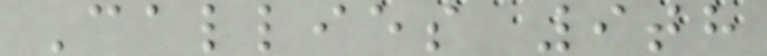Callies 9th
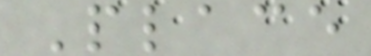Place
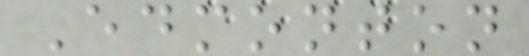Edmonton
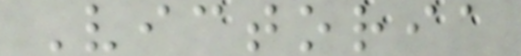Victoria
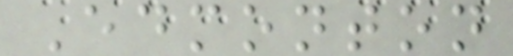Edmonton
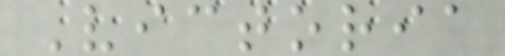Victoria
